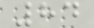84
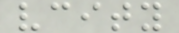vcity
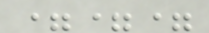===
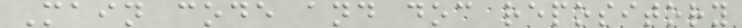Main code and doc repository
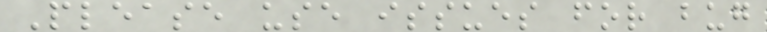Please use issues for bug
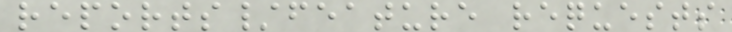reports/feature requests
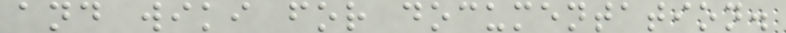and wiki for documentation.
